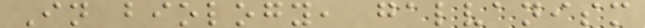In biology, galvanism
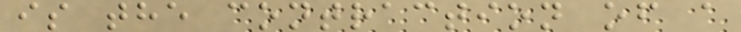is the contraction of a
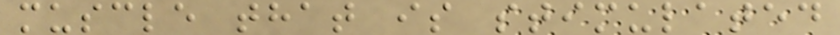muscle that is stimulated
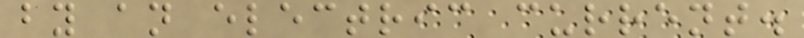by an electric current.
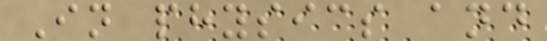In physics and
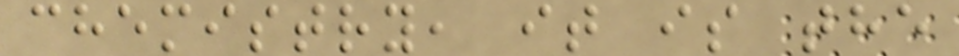chemistry, it is the
